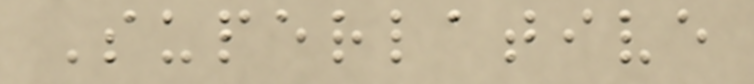Superlative
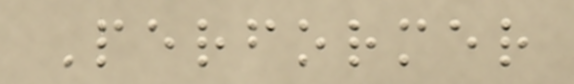Performer
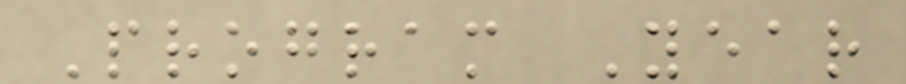Program Year
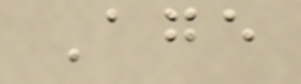Age
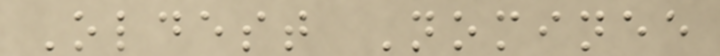Oldest Nominee
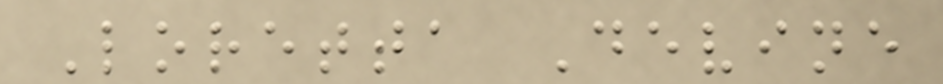Loretta Devine
